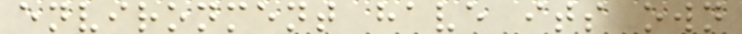environment have its own
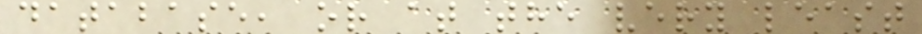database, or at the very least
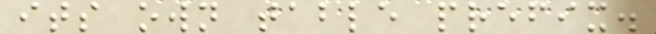its own table prefix.
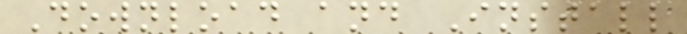Download and Install
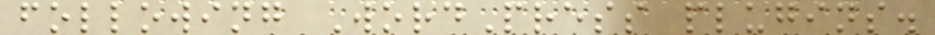following WordPress plugins.
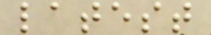latest
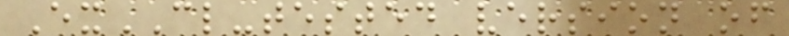ExCL-tested version of
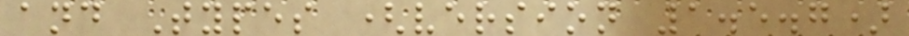and Types (version 1.5.7)
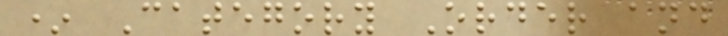* Category Order and
